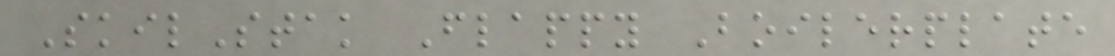SkilStak Flappy Boilerplate
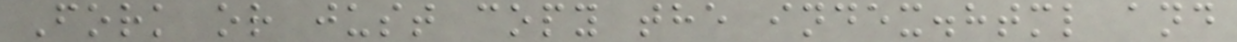Fork or just copy the index.html and
